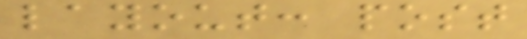layout: post
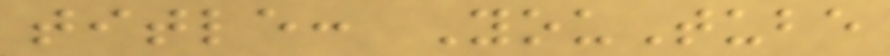title: YouTube
